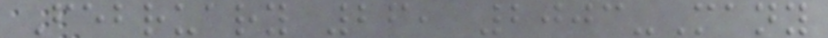February 26, 2003-Many
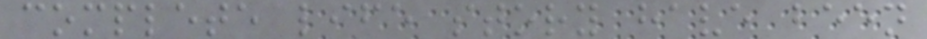complete life story have been
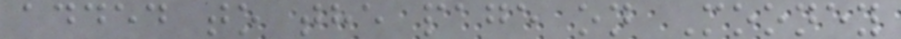added to the page on Mooney
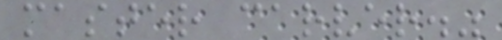master carver."
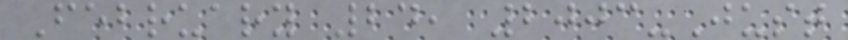February 24, 2003-Just
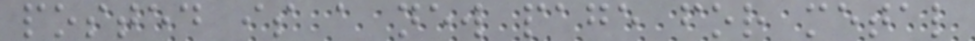posted is a new page for metal
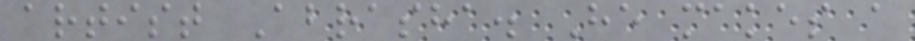artist Abrasha. He makes a
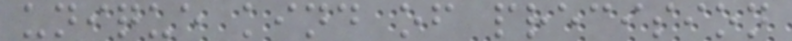unique kind of precision
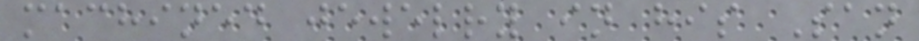machined jewelry in his San
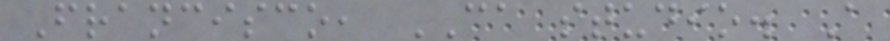Francisco, CA studio. A
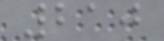210
